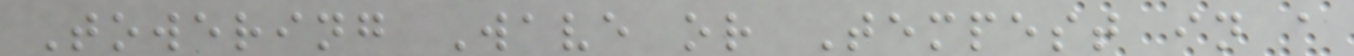Towering Wave or Tempest in a
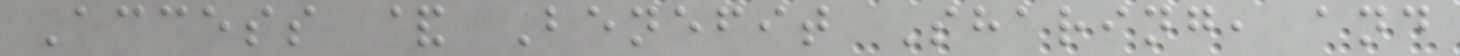Access & Benefit Sharing, and
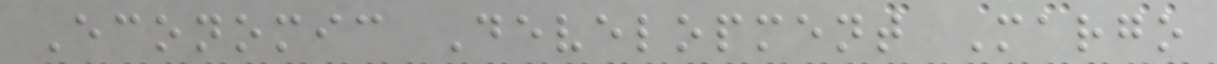Economic Development Margo
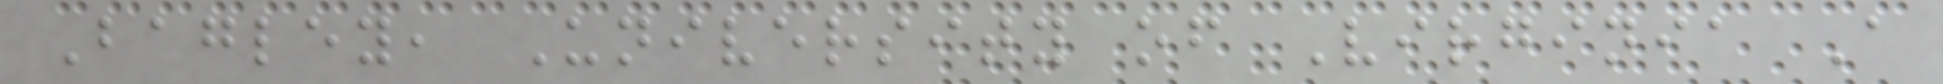Bagley, University of Virginia A
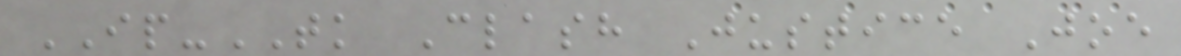IP-TK Clash Justice Joe
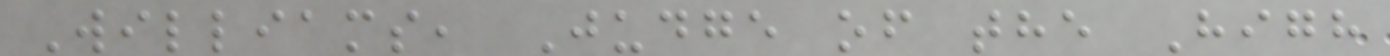Williams, Judge of the High
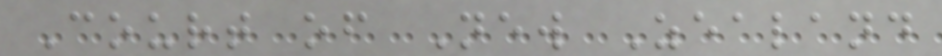Court of New Zealand
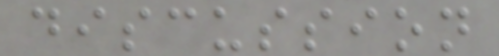discussion
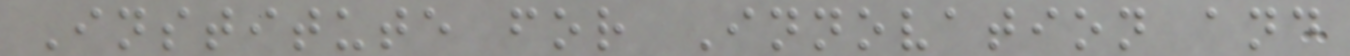Institute for Innovation and
